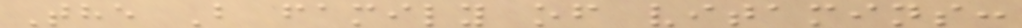The B family of vitamins:
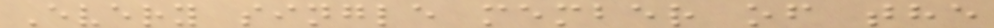Every single member of the
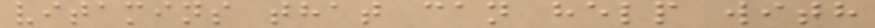vitamins that can help with
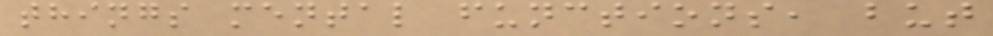things mental functions, but
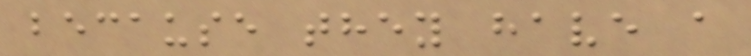because they have a
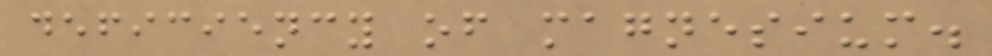deficiency of magnesium.
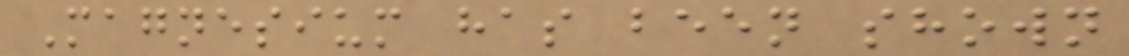Magnesium has been shown
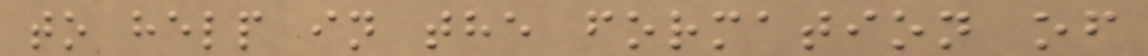to help in the formation of
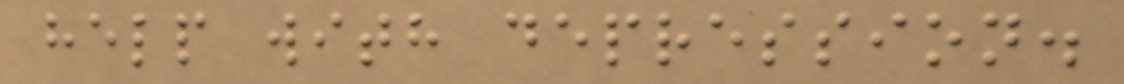help with depression.
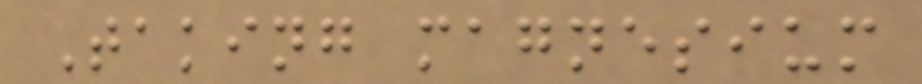Taking magnesium
